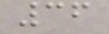36
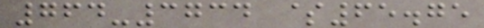764-3734 $65.75
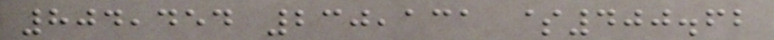804,454 230,131 $400.62
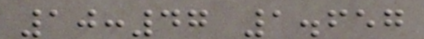10:47 1.657
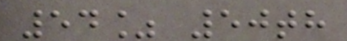54% 50th
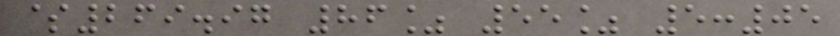$269.97 86% 55% 5:05
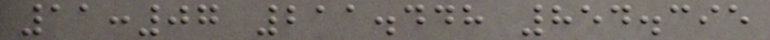11:07 211.448 854.395
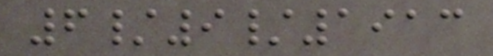6/9/1913
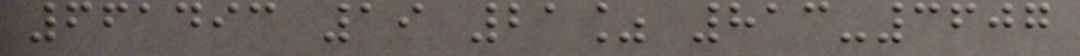661493 19 21% 813-3607
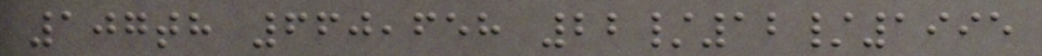107th 660,658 22/12/1995
